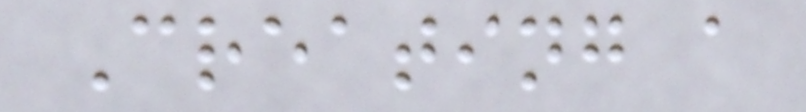Creating a
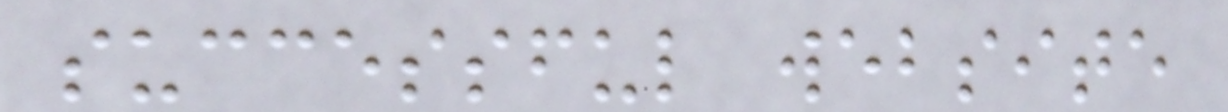successful website
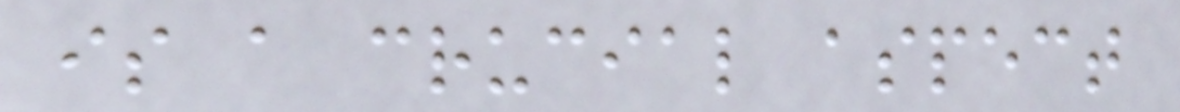is a crucial aspect
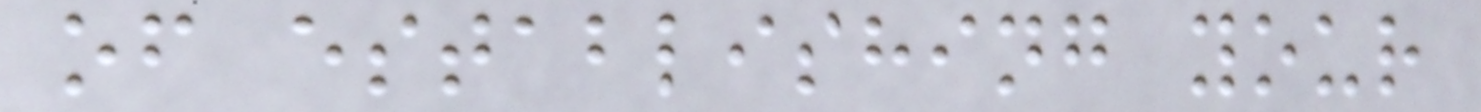of establishing your
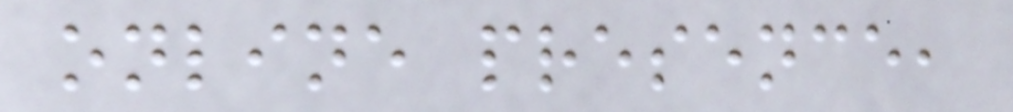online presence,
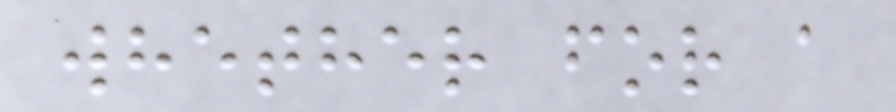whether for a
